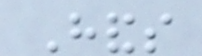Hands
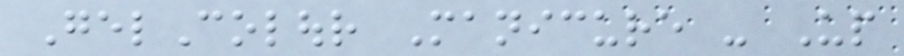GelColour Manicure - Up
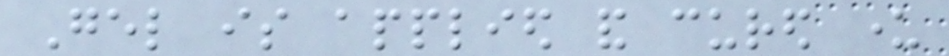Gel is applied and cured under
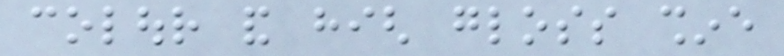colour and high gloss shine
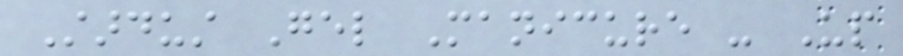Stardust Gel Manicure - Up
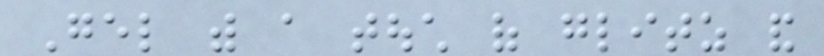Gel with a touch of glitz and
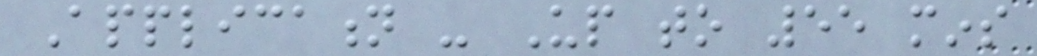Application - Up to 55 mins
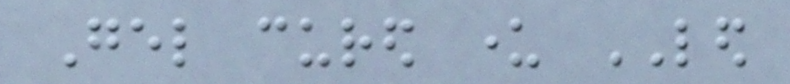Gel cured under LED
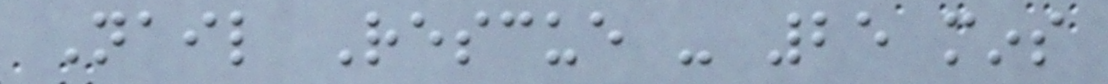Nail Rescue - 25 mins
